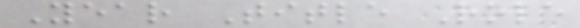Year Title Role
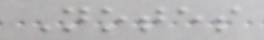Notes
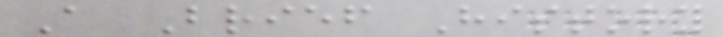A Brief History
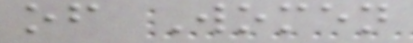of Women
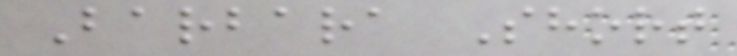Barbara Short
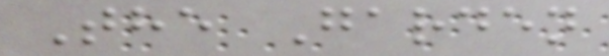The Garden
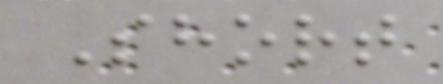Short
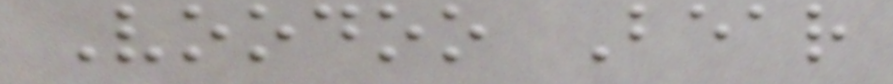Voodoo Bear
